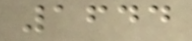1644
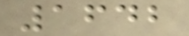1642
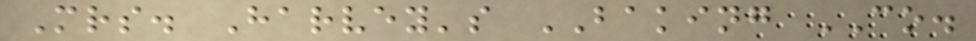Mrs. Harvey's BAKING CO.
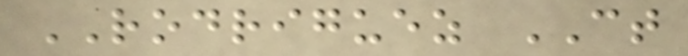RODRIGUEZ CT
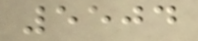5504
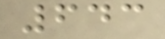643
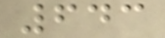643
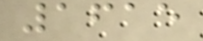1615
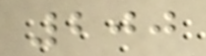200
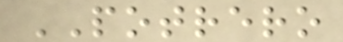POTRERO
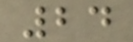24
